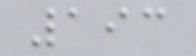193
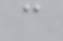c
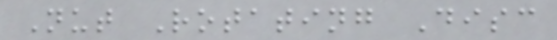Nut Rotating Disc
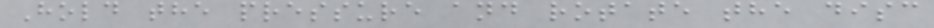Hold the pressure and rotate the disc
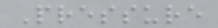Pressure
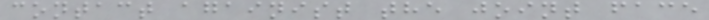contact againist the joint face
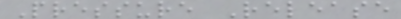Pressure Release
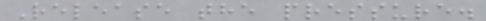Release the pressure.
